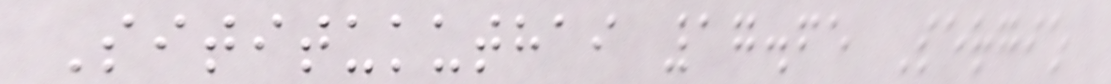Sititukuthai 17.65 Sergio
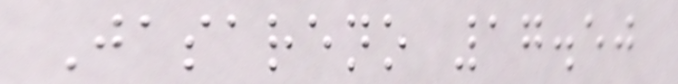Jasareno 17.50
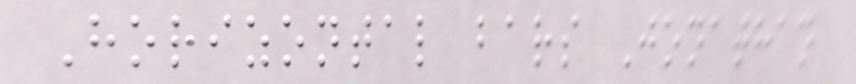Horizontal bars Jonathan
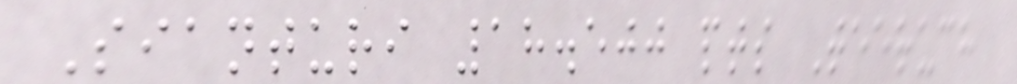Sianturi 18.500 pts Teeruch
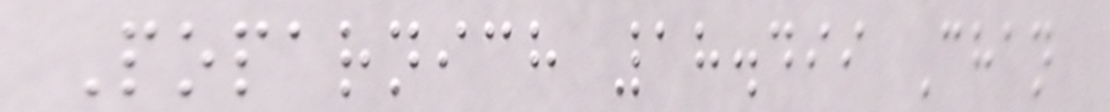Poparnich 18.499 Chan
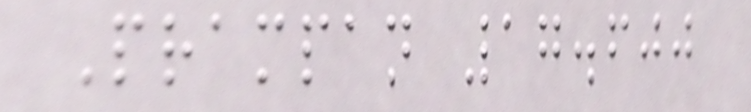Prampan 17.600
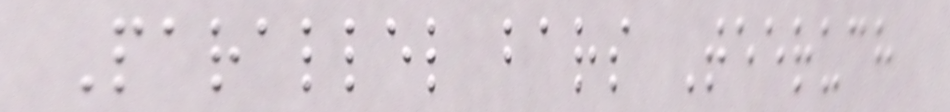Parallel bars Teeruch
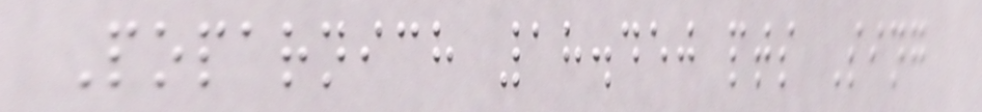Poparnich 18.450 pts Sing
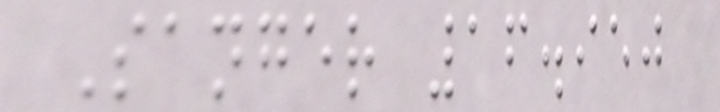Sanger 16.950
